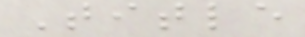Title
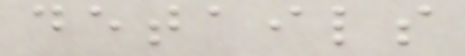details
